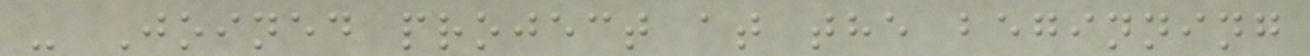- Joined project at the beginning
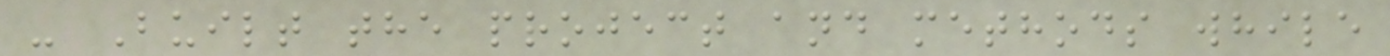- Built the project and methods while
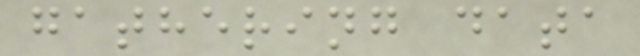gathering data
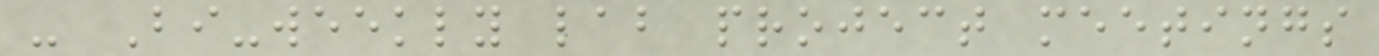- Bi-weekly lab project meetings
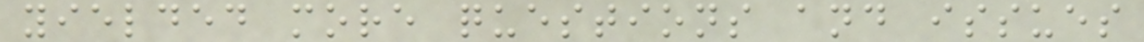yielded more questions and issues
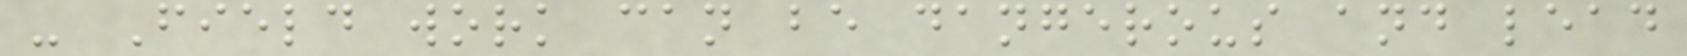- Field work can be dangerous and lead
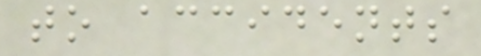to accidents
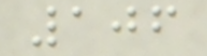106
